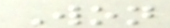Won
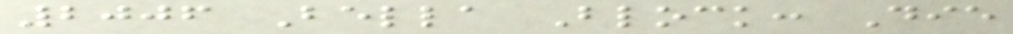2006 Bella Block: Die
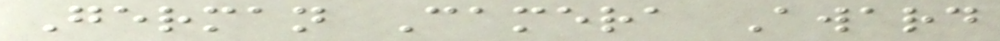German Camera Award
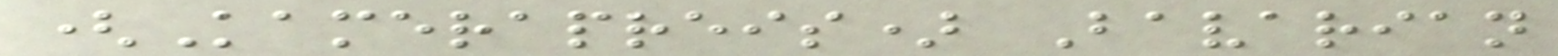(Kamerapreis) Bavarian
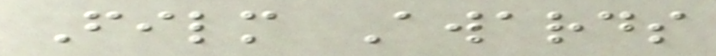Film Awards
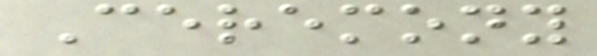Ceremony
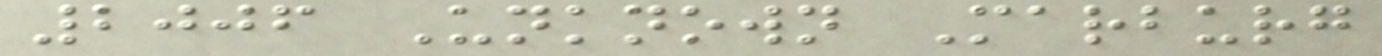2006 Unknown Marburg
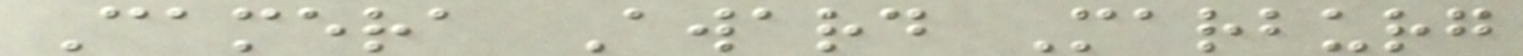Camera Award Marburg
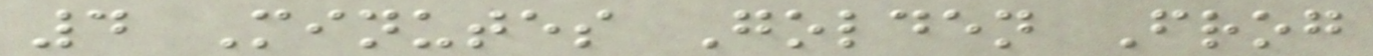4 Minutes Golden Frog
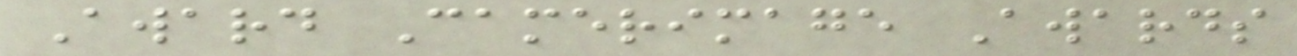Award Camerimage Awards
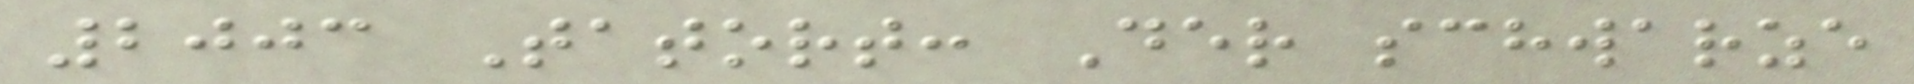2003 Tatort: Der schwarze
